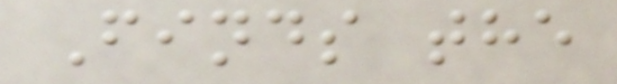Finds the
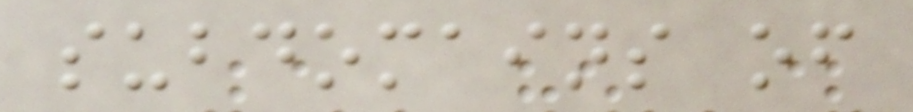subdomains of
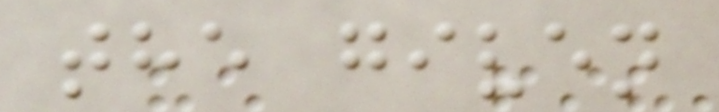the given
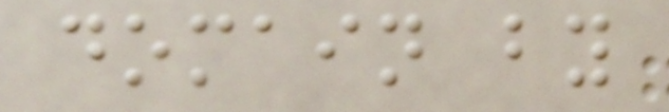domain by
